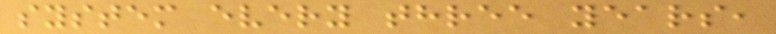system every three years,
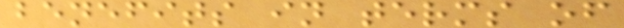benefits in terms of
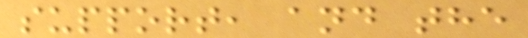support, and the
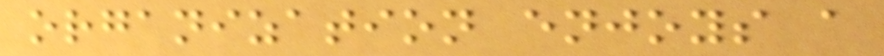organization enjoys a
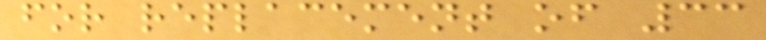for replacement of 33
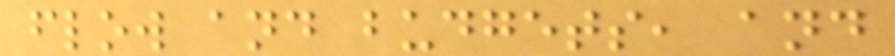flow and budgets, and
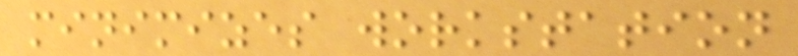minimizes workstation
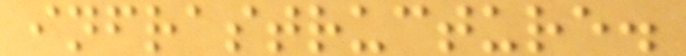infrastructure.
